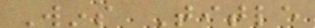Wins Title
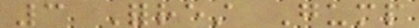3 Forrest Gump
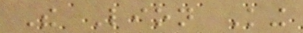The Lion King
